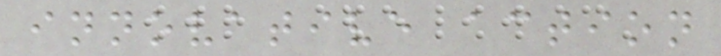innovative action
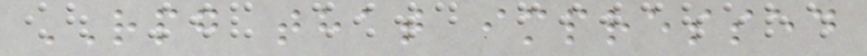RPG that impressed
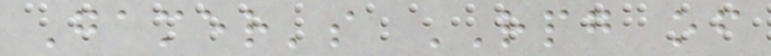Gamer's RPG of
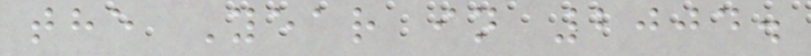the Year in 2004.
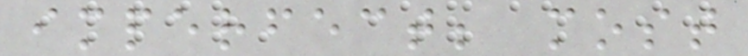imperfect; most
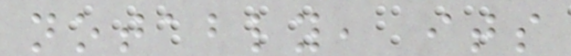notably, its
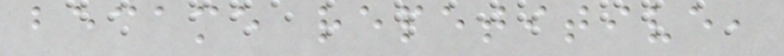became repetitive,
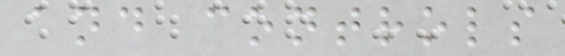and controls
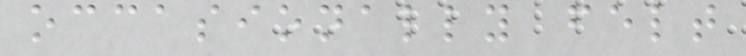occasionally felt
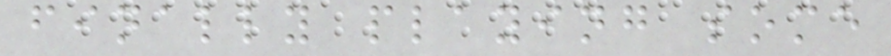finally playing some
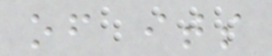of its
